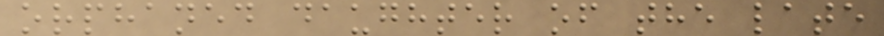orphaned daughter of the late
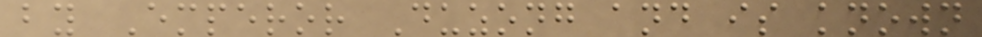by Emperor Duzong and is known
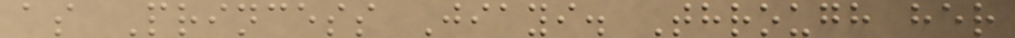as Princess Jiayi. Through her
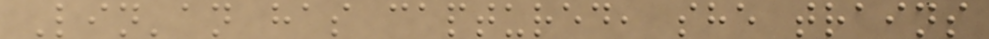Lin'an has captured, she trains
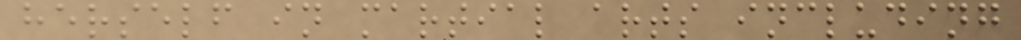herself in martial arts including
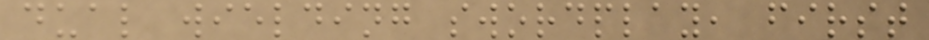dual wielding swordplay, first
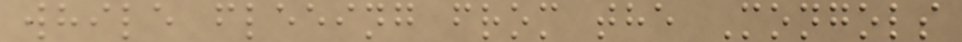while fleeing from the Mongols
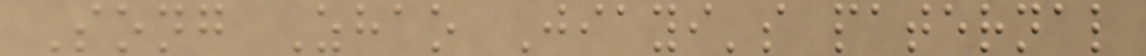Song Zhao Jiayi's paternal
